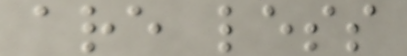are less
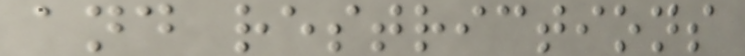and restrictions
